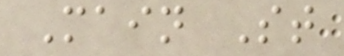Main St
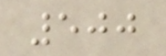500
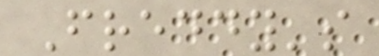Freddy's
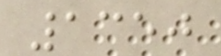1350
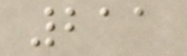211
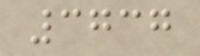3737
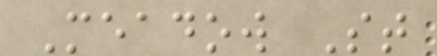Meadow St
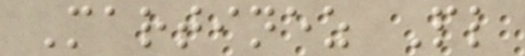Martinez Pl
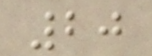20
